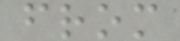from
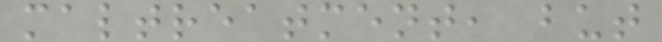maltreatment, but
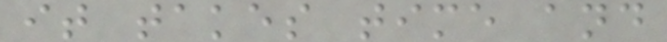it takes time and
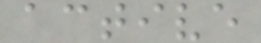active
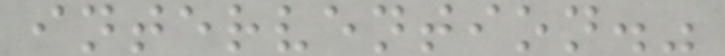intervention."
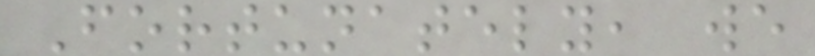Fortunately, we
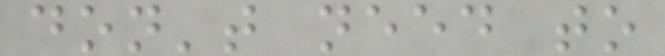don't need to
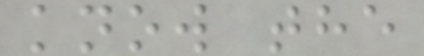know the
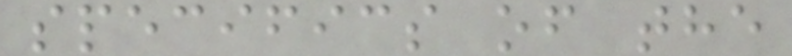specifics of the
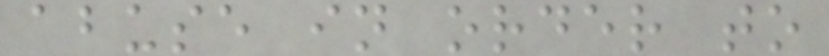abuse in order to
